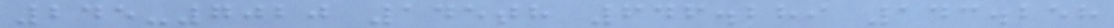245-7020 145th 646.289 143.258
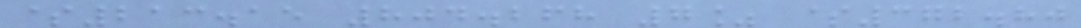$213.15 804.268 7% $372.80
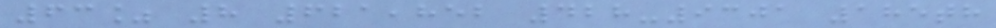63% 8 621,852 428-9301 185th
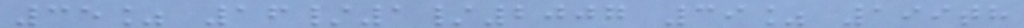35% 16/1/2007 39% 199th
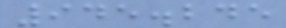945.245
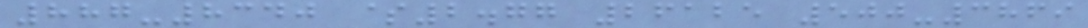887-8340 $2.77 26125 500-3869
